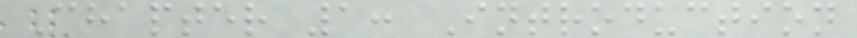Chapter 1: Introduction
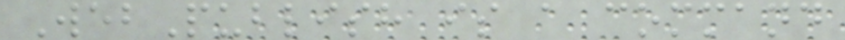WebPublish is a command
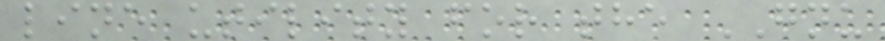line utility for the GNU
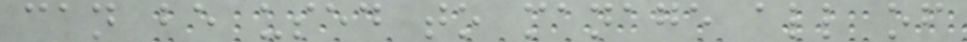can be used to manage all of
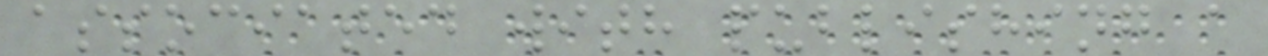associated with publishing a
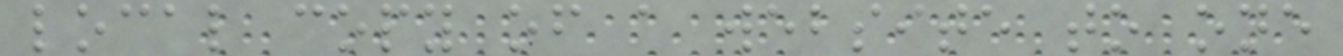local copy of a website to one
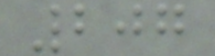207
